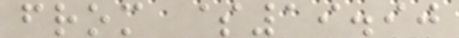from $19.90
